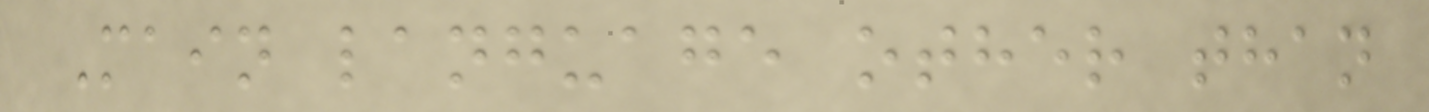Main language other than
